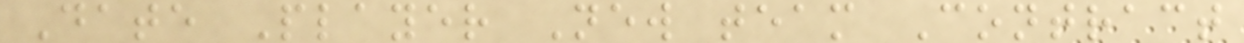Date Player New team Contract
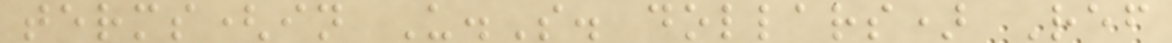terms(in U.S. dollars) Ref
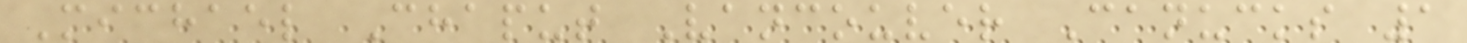Michael Chaput Vancouver Canucks 1
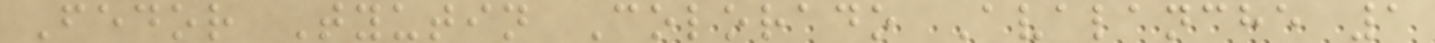Fedor Tyutin Colorado Avalanche 1
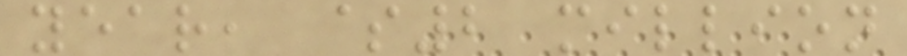year, $2 million
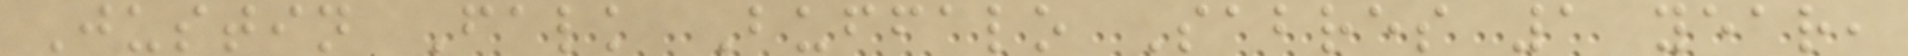Justin Falk Buffalo Sabres 1 year,
